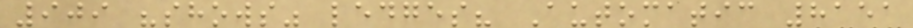909 "shows" ledges? Automatic 8151
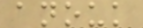anouk
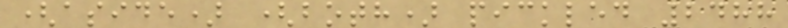(aside) (both) pickled 2488
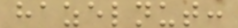hazelnut:
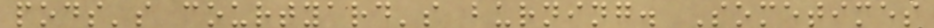pods's courtyard's burning. Sometimes
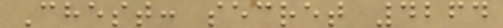Chest: secret 4264
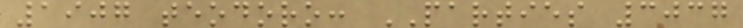1907 teodoro: PARTIES 3037
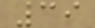39
